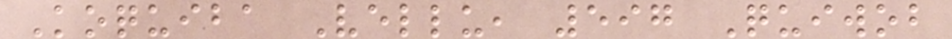Koquiba Vellu, 597 Quiwob
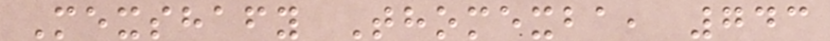Mexshafy Thomexba, 743
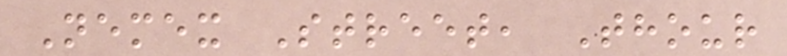Nemex Street, Thour
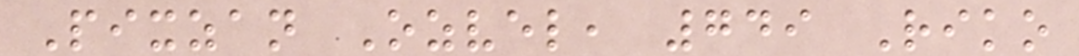Pixzan Ozvel, 749 Riko
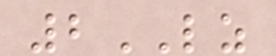2LZ
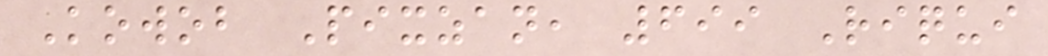Kowob Pixzan, 699 Riqui
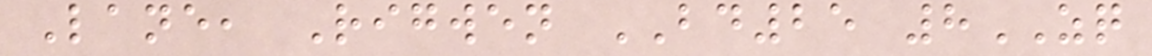Lane, Rigwen BD25 8ZQ
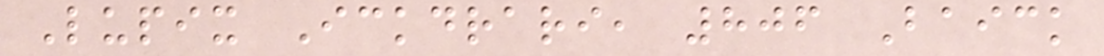Lupix Ickdrari, 806 Baick
